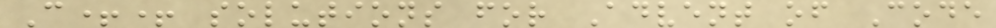C++ solutions for Advent of Code
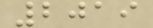2019
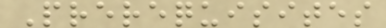Prerequisites
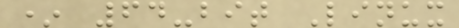* 64-bit Linux
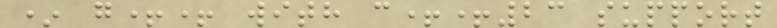* g++ with c++23 support
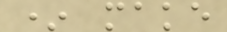* make
